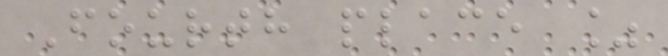Fourth place %
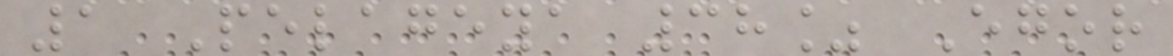1 Pelageya 38% Egor
